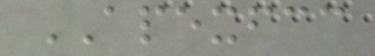APEXFCC
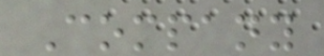Company
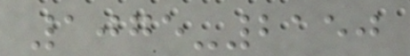1075-2150
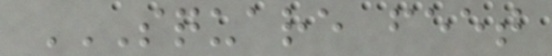SQUARE FEET
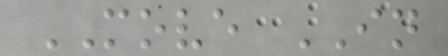MOVE IN
